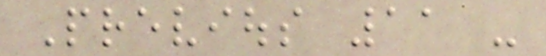Previous 11 -
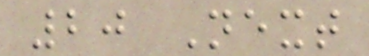20 Next
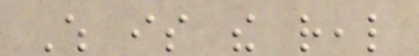Which is the real
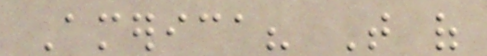America? That of
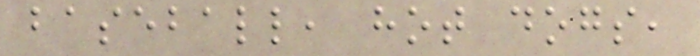baseball, hot dogs,
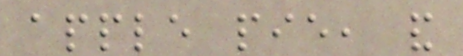apple pie, and
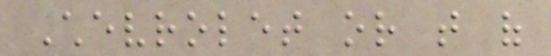Chevrolet or that of
